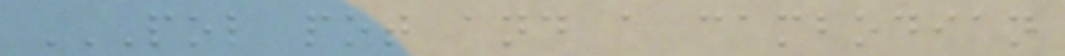POL POT AND A CAMBODIAN
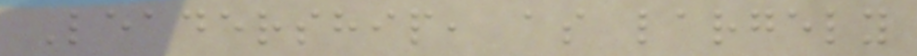Leadership, as largely
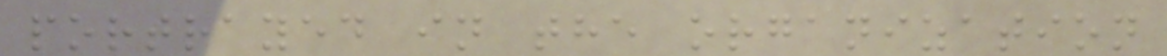portrayed in the organization
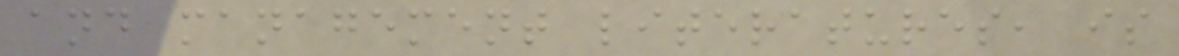and management literatures, is
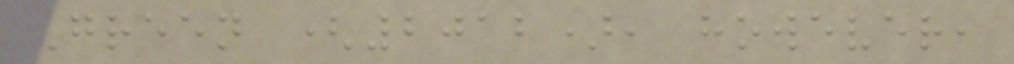Green (2012), however,
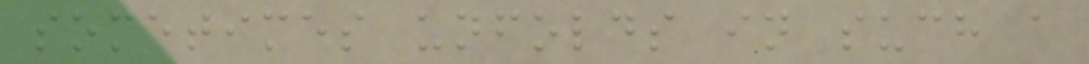sometimes unfolds in such a
